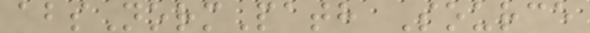absNormPath Source
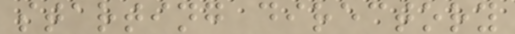starting directory
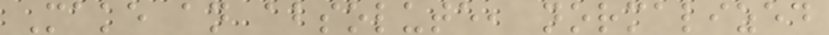Make an absolute, normalized
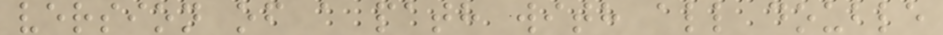version of a path with all double
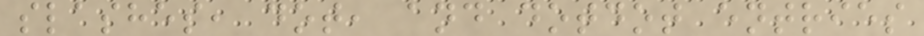slashes, dot, and dotdot entries
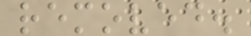removed.
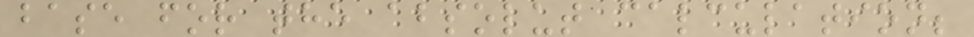base for the absolut calculation;
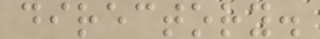directory.
